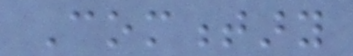Commentary
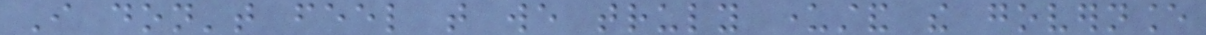I don't feel that we truly understand the governance
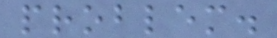problem.
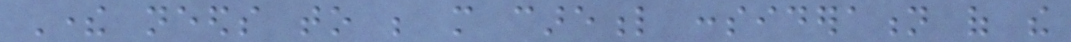There needs to be more careful consideration of the
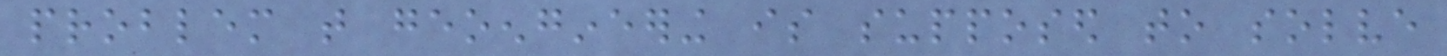problem that geoengineering is supposed to solve
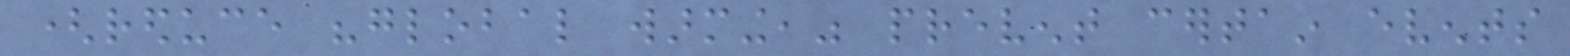(reduce "global warming," prevent certain events
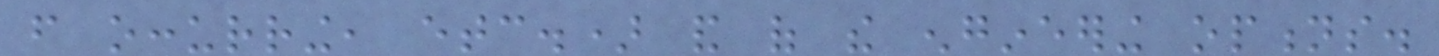from occurring, etc.) and of the engineering options.
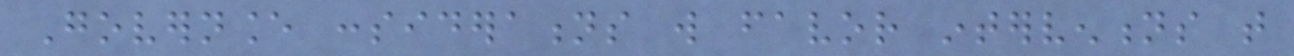Governance considerations will favor interventions that
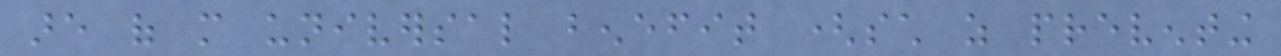are of more universal benefit (such as preventing
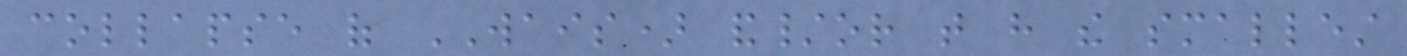collapse of WAIS) and/or that have the smallest
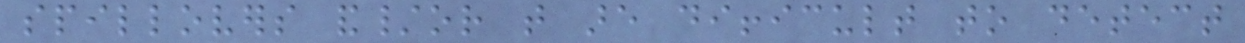spillovers and/or that are difficult to detect
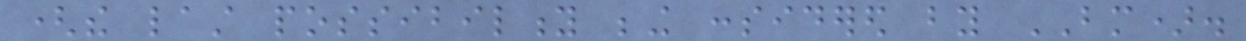(the last possibility being considered by BM).
